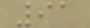91
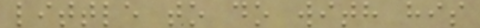little to do with his
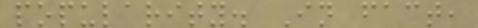popularity. In fact,
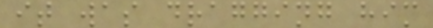it was dragging him
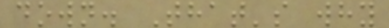down. That's why
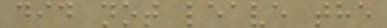did not leave the
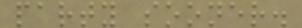party sooner.
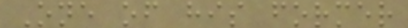One of his former
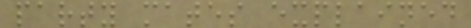party mates explained
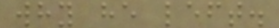why he left.
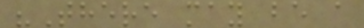"There may be a
